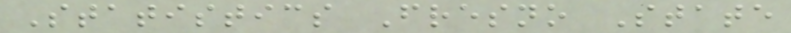Statistics Fresno State
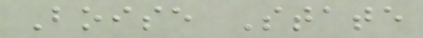Boise State
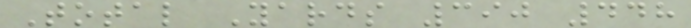Total Yards 390 448
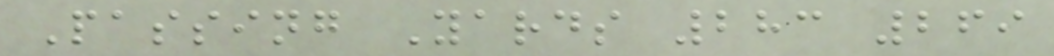Passing Yards 283 269
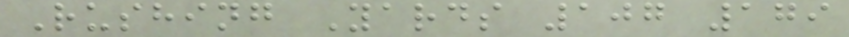Rushing Yards 107 179
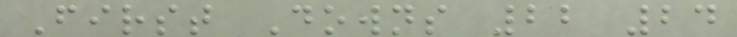First Downs 22 24
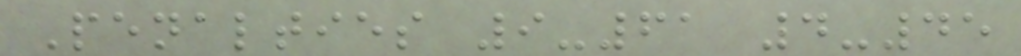Penalties 9-61 4-45
